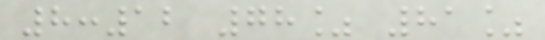8:12 78% 81%
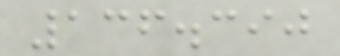136.390
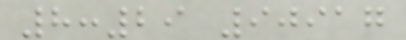8:29 90917
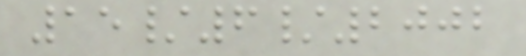15/6/2002
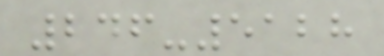246-5128
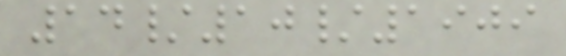14/10/1909
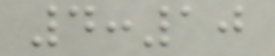4:10
